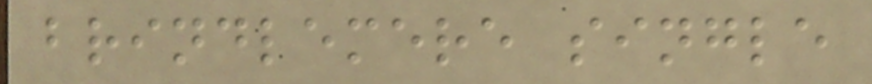brindlemere single
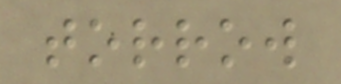torrow
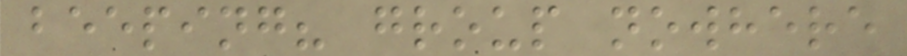beeping? group nowhere
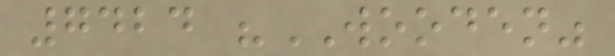7424 "WOODEN"
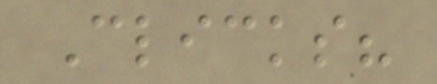Clicks?
